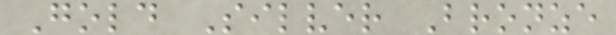Gold Silver Bronze
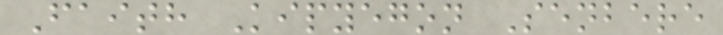Faith Kipyegon Senbere
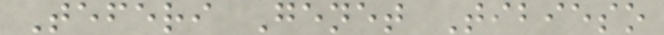Teferi Genet Tibieso
